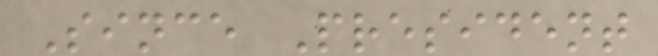Since President
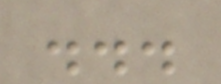...
